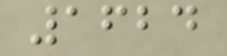1624
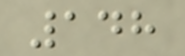148
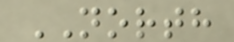NORTH
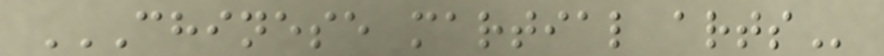CHINESE MARTIAL ARTS
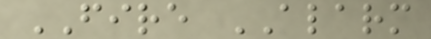FIRE ALARM
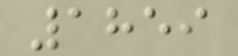1859
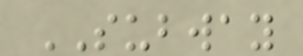SUBWAY
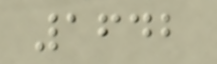1642
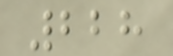228
